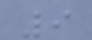9
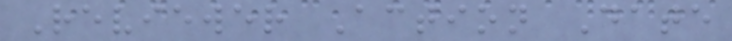Reviewer Action Date
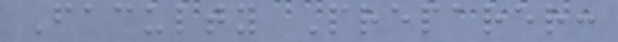Faculty Preparer:
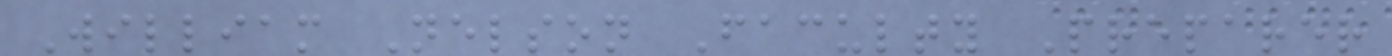William Nelson Faculty Preparer
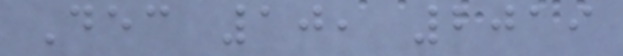Dec 10, 2019
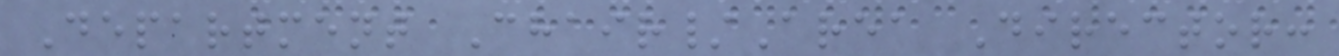Department Chair/Area Director:
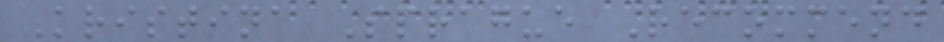Kristina Sprague Recommend
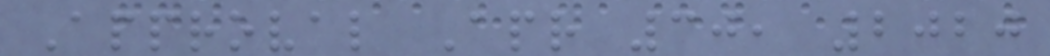Approval Apr 30, 2020
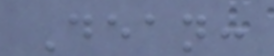Dean:
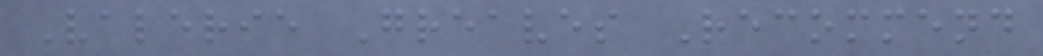Valerie Greaves Recommend
